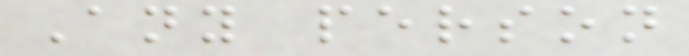Any person
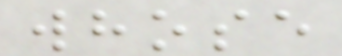whose
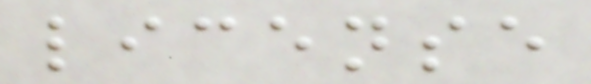license
